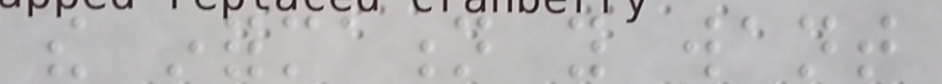the information you want
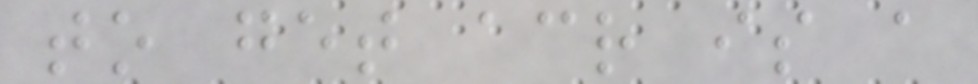to get across is a
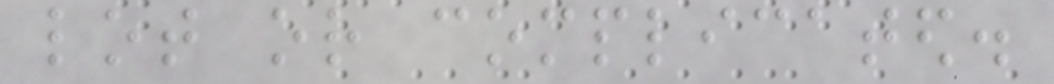lot or complicated.
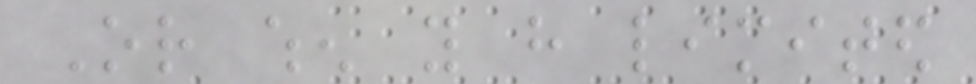Or when you have limited
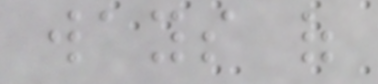ways of
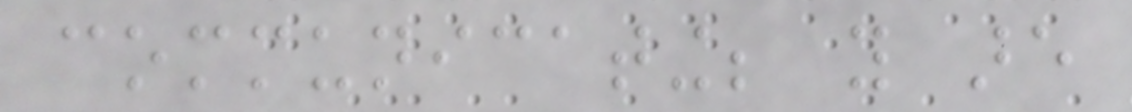communicating; you are
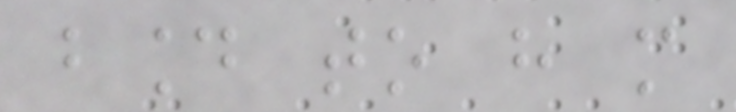bound to have more
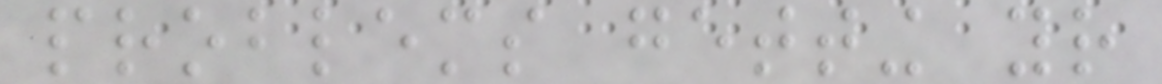problems getting your
